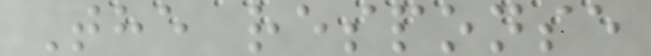The response
